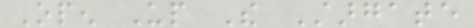Open Up The Stargate
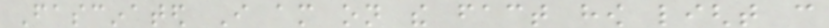Fascinated I am on the fact how light can
